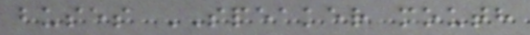buses SPEAKER mouth
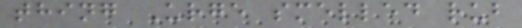thing Urge smelled rub
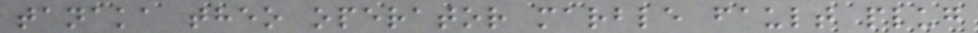tanaka theo operator marble fault plug
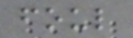foul
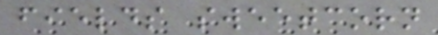fields sweetcorn
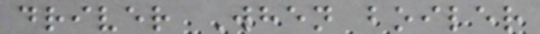driver When boiler
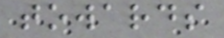towards
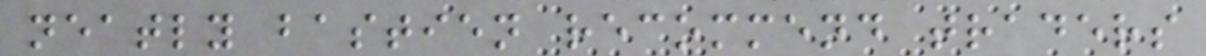neatly bastien recommend traders
